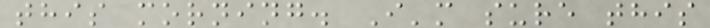this morning. I'm sure this
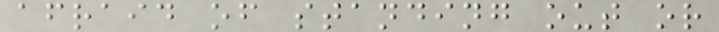afraid of standing out or
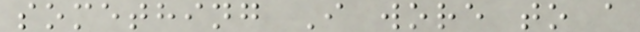something I wore to a
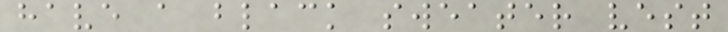have a black sweater vest
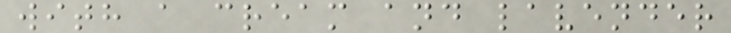with a cream and lavender
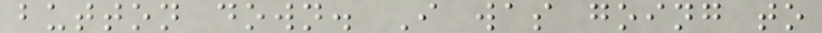button down. I was going to
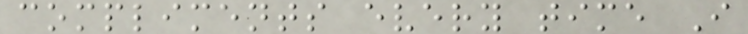compliments every time I
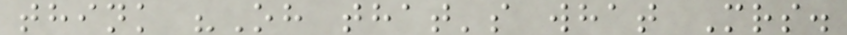think "Oh that's what Mrs.
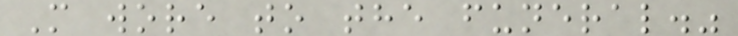M wore to the funeral."
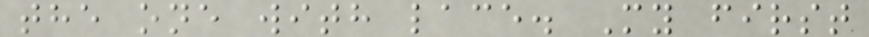the one with lace. My first
